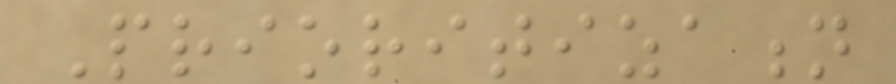Prioritization
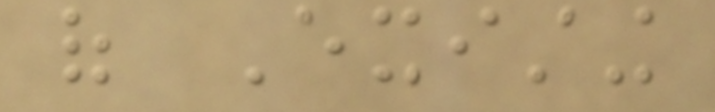of Existing
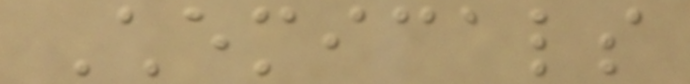Chemicals
